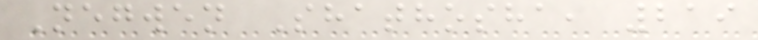Negwen Shathosha, 219
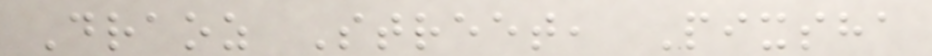Draoz Street, Pixsha
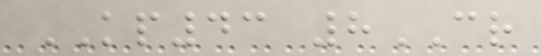KP43 8CR
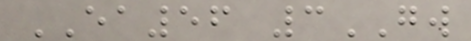EA56 3GW
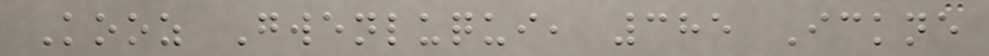Kooz Gwenluqui, 385 Ickne
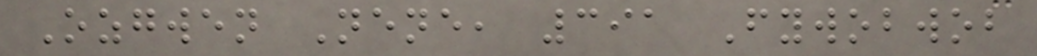Ozgwen Nene, 391 Fywobwob
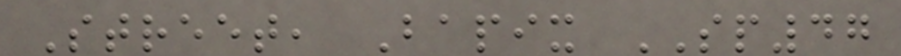Street, Bapix SP47
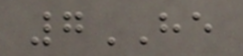7HE
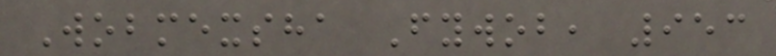Wobmexsha Fywob, 953
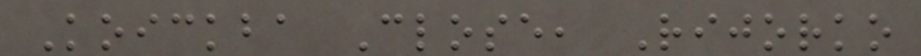Koickba Close, Rijorko
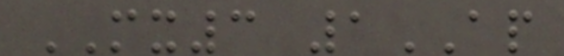MX3 1AP
